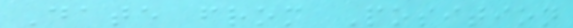Date from Position
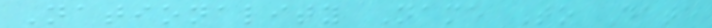Nationality Name To Date
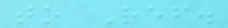to Ref.
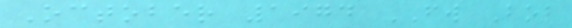October 1974 FW Bob
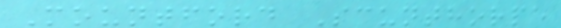Mountford Scunthorpe
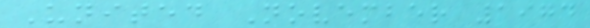United November 1974
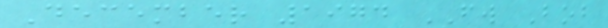December 1974 FW Bob
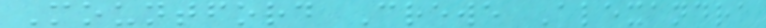Mountford Crewe Alexandra
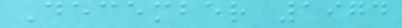December 1974
